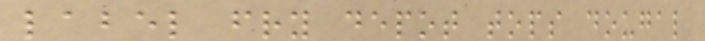label fry depot tops dougal
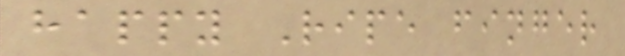happy Ripe finger
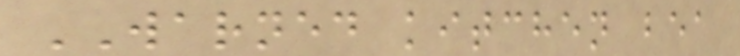WARNED kitchen bea
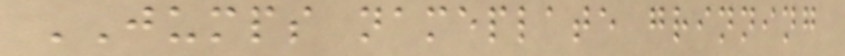JUMPS nameplate grinning
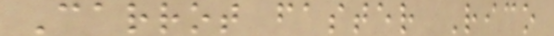Carrot faster Rico
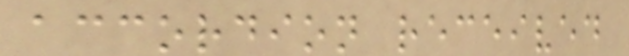accordion received
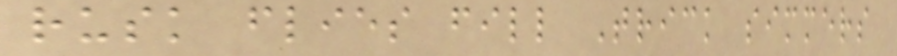rusk flies fill Trick simmers
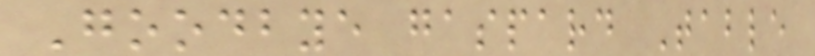Goodbye gaspard Table
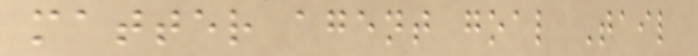matter agent goal Tail
